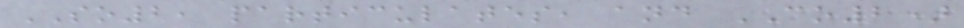SO2, particulates, and CO2)
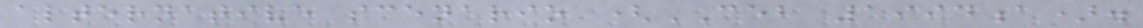alternative scenario (CEB 1994a).
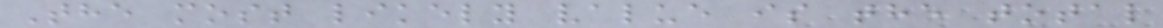The most likely value is the total
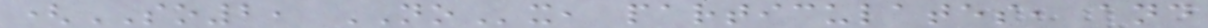(SO2, NOx, particulates, and
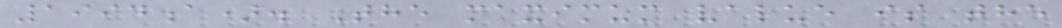1994a). The maximum value is the
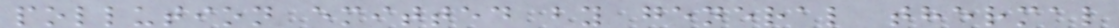pollution emitted by general thermal
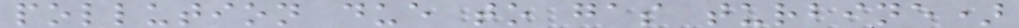pollution due to gas turbine)
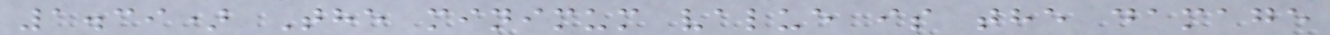1.39) The minimum value is the damage
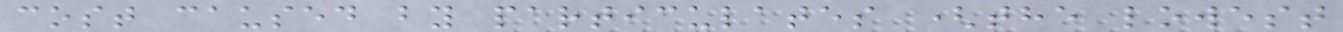cost caused by particulates (the lowest
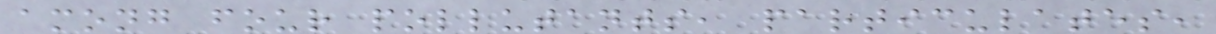among four pollutants, particulates,
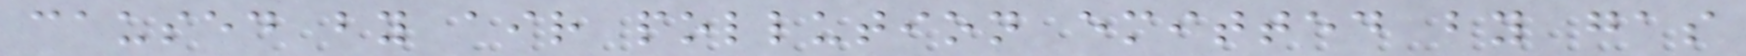caused by air pollution emitted by gas
